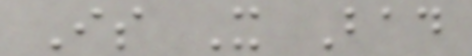Is It Bad
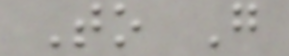To Go
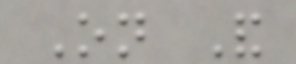On And
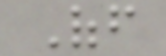Off
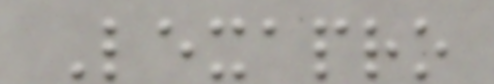Lexapro
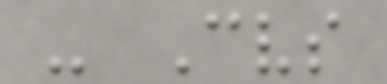- Cvs
